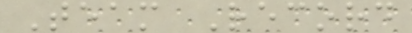Team Record
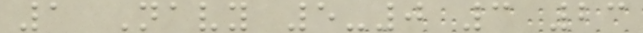1 Navy 5-0 3 23
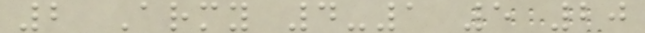2 Army 4-1 5 20
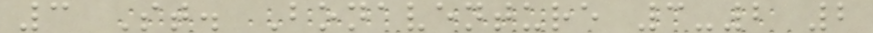3 St. Bonaventure 3-2 2
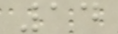14
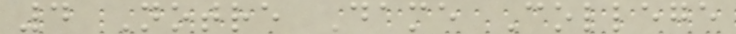4 Notre Dame College
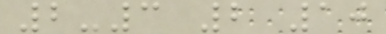2-3 2 10
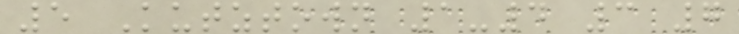5 Kutztown 1-4 3 7
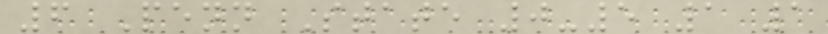6 Penn State 0-5 1 1
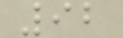92
